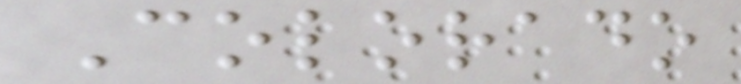Colorado
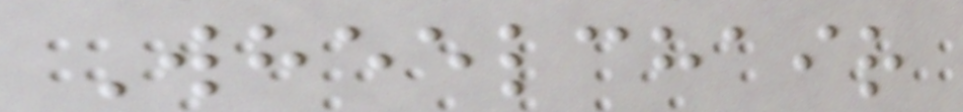Wheelchair
